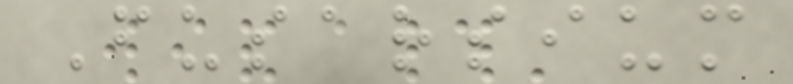Fusarsium
